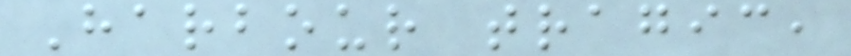Harbour tragic,
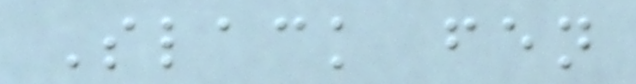Slack fen
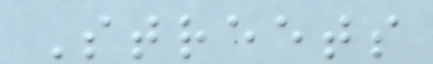Streets
